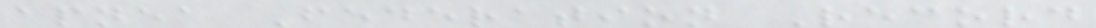apnea Federation Record
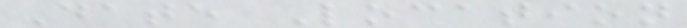Date Location
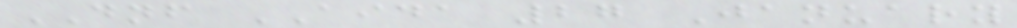DNF AIDA 27 January
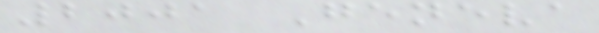2001 Geneva
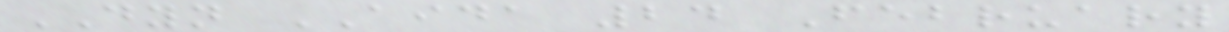DYN AIDA 24 February
